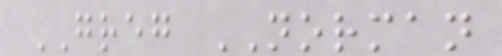GREG NORMAN
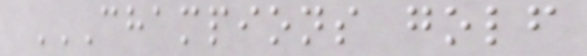CHAMPIONS GOLF
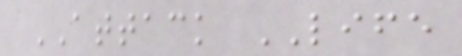ATTACK LIFE
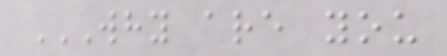WHY ARE YOU
